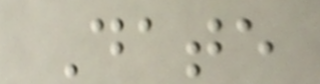Date
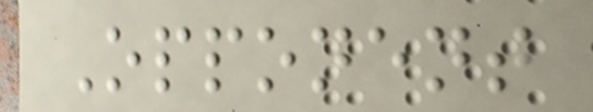Opponent
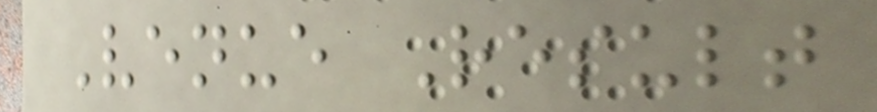Venue Result
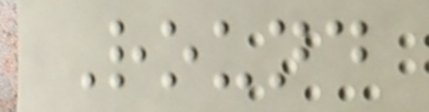Round
